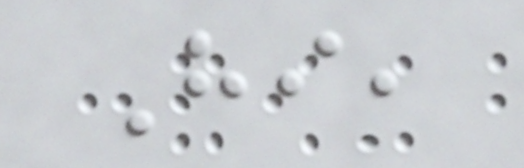Hi,
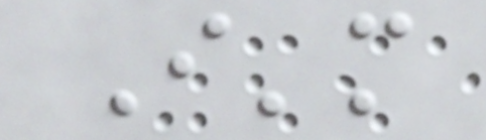I'm
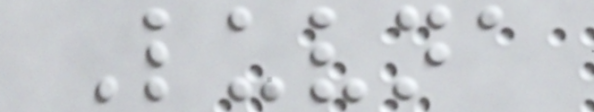Luvna
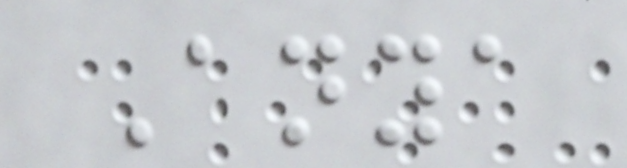Anya
